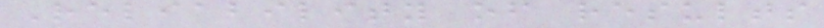Reliability of results
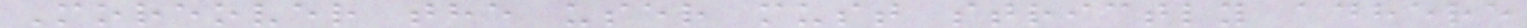Moreover the user must strictly adhere
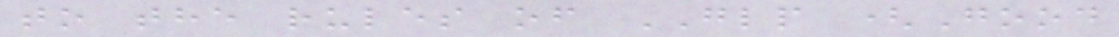to the rules of GLP (Good
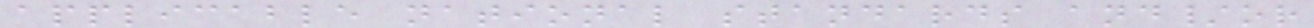applicable national standards and/or
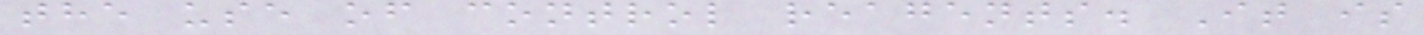the use of control reagents. It is
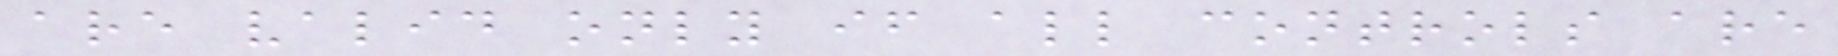are valid only if all controls are
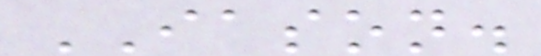IASON.
